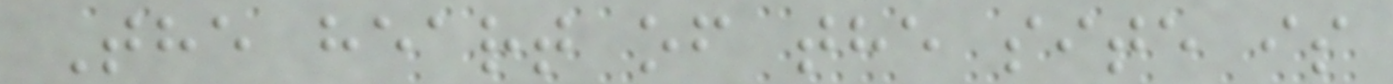The heart of the site is
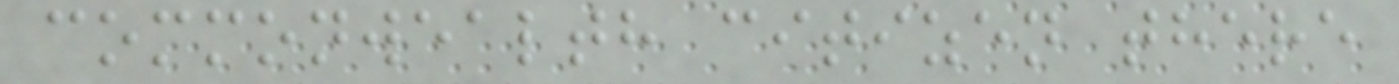commonwealth citizen there
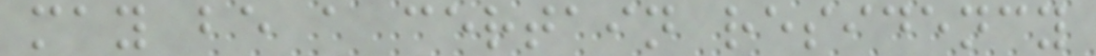may be a certain residency
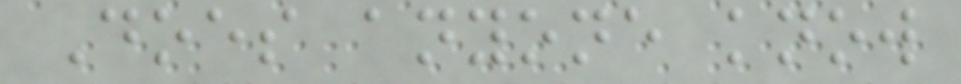Does anyone know
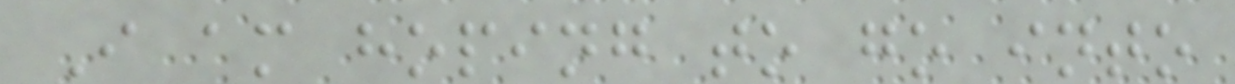I am hoping to go into
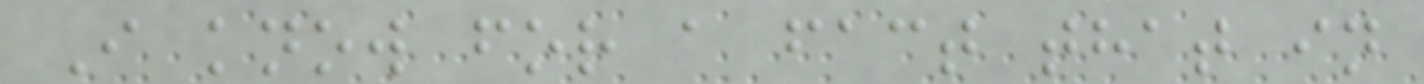I know for a fact that in
